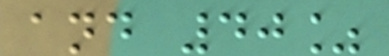and 40%
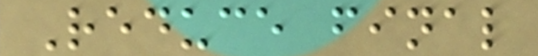Reduce final
